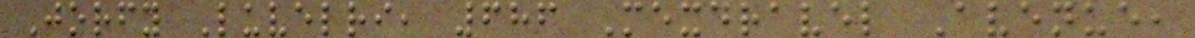Jorfy Luvelri, 686 Mexdravel Avenue,
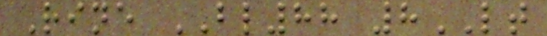Rine BL88 8LT
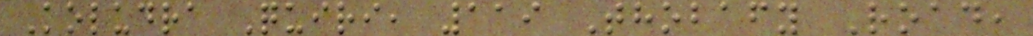Koludra Quiri, 119 Thobafy Road,
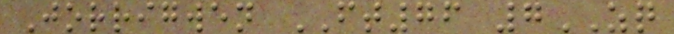Jorrigwen FT76 7ZQ
